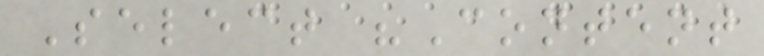Select "Content
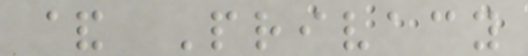& Privacy
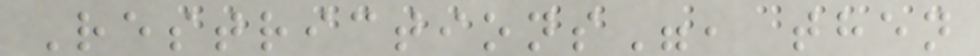Restrictions", then
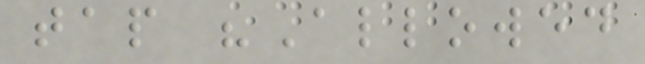tap "Allowed
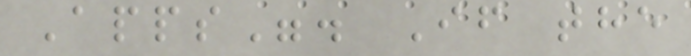Apps". If the
